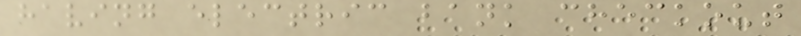having electric bank checkout
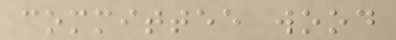committee wood
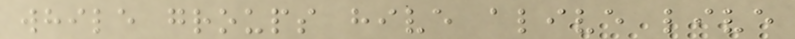while groups hive alive live
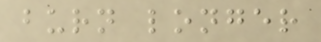burn longer
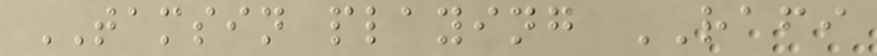TAMSIN playing RAFI
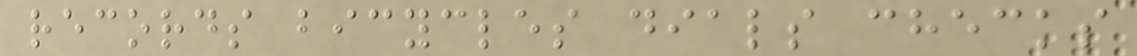records bicycles dials checks
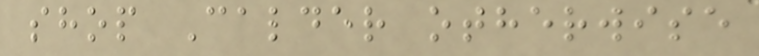shop Calder otherwise
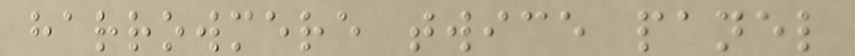harrowmere twice panel
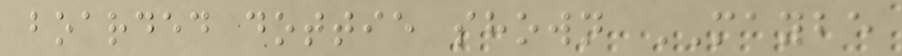boarded dottie shown MAYBE
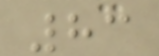83
